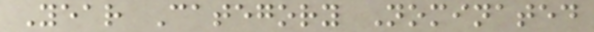Year Category Nominated
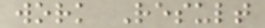work Result
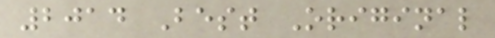2014 Best Original
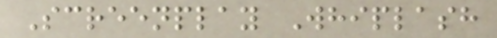Screenplay Whiplash
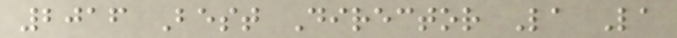2016 Best Director La La
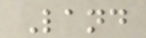Land
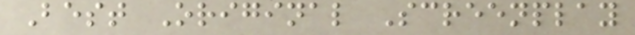Best Original Screenplay
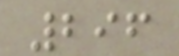296
